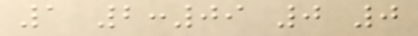1 2:09 0 0
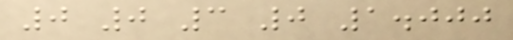0 0 3 0 1.000
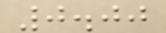0.00
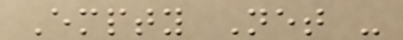Empty Net -
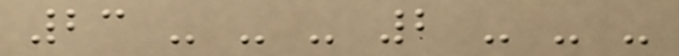23 - - - 2 - - -
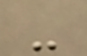-
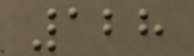128
